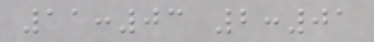11:03 2:01
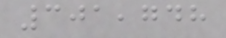301,748
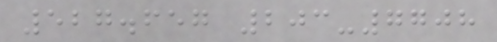527.657 203-7708
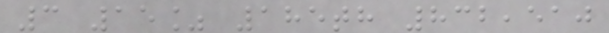3 15% 185th 832,510
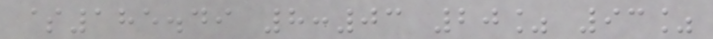$185.49 8:03 20% 93%
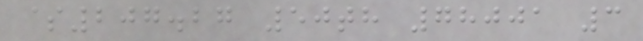$207.27 50th 78001 3
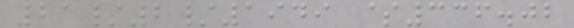21/2/1949 $336.02
